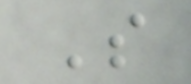So
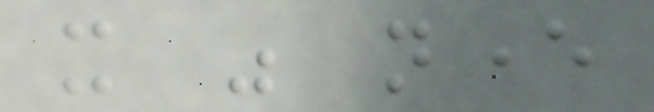it was never
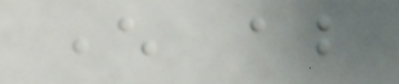ever about
